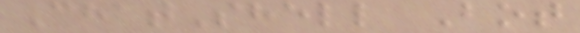ChatShell Bot
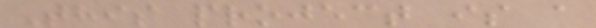This project is a
